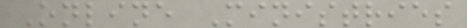Online Ministries
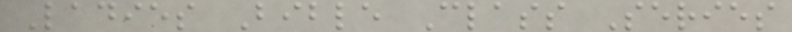Ladies Bible Class Series
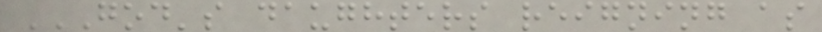GOD'S DAUGHTERS REIGNING AS
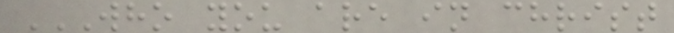WHO YOU ARE IN CHRIST
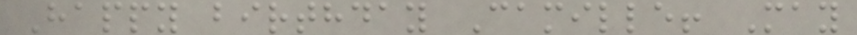Happy birthday Camille! May
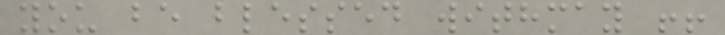you be blessed withmay !!
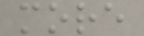more
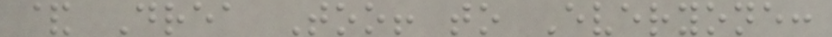& Drea Too! to Everyone:
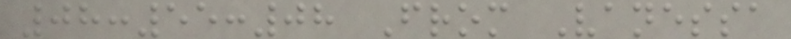08:55:08 From Vanessa
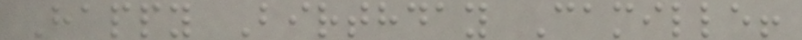Happy Birthday Camille!
